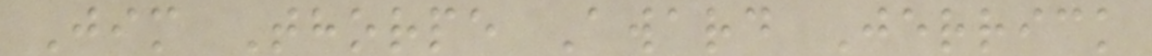Jim Thorpe Award Jerrick
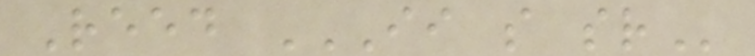Reed II S SR
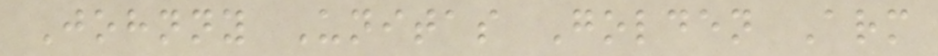Johnny Unitas Golden Arm
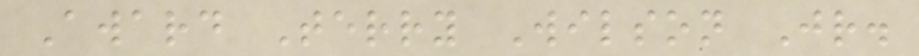Award Terry Wilson Jr.
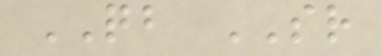QB SR
